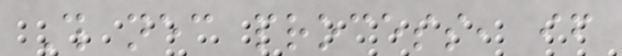This necessary process, if
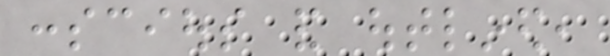conscious and outlined,
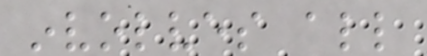involves all
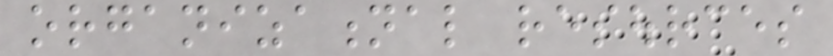organizational resources
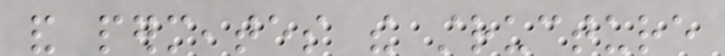and permeates the structure
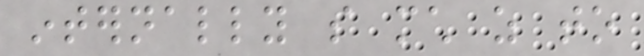internally so much as to
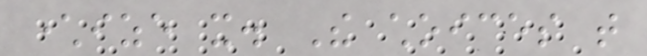characterize it. The choices that
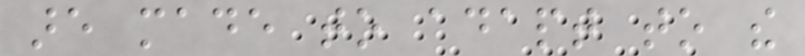are made to adapt to the
